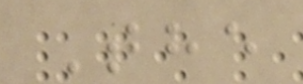The
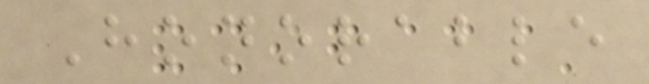Honorable
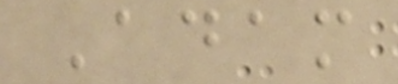Adam
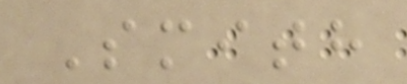Smith
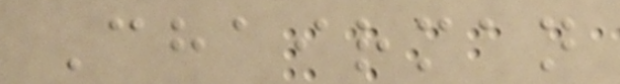Chairman
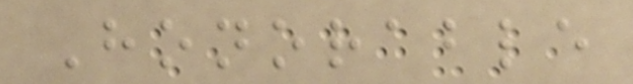Honorable
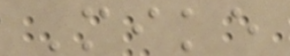Mike
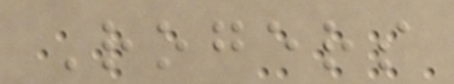Rogers
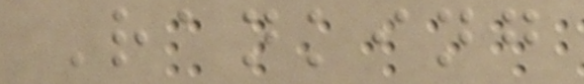Ranking
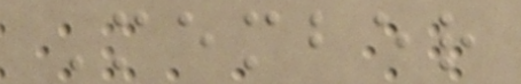Member
